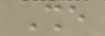She
